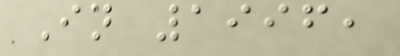In 1996,
